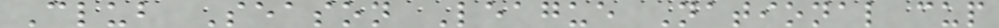Club Season League National cup
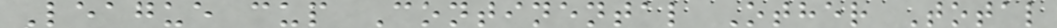League cup Continental Other Total
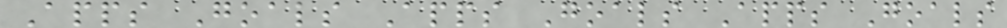Apps Goals Apps Goals Apps Goals
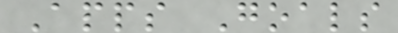Apps Goals
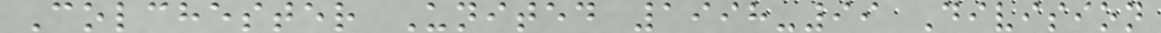Colchester United 1998-99 Division
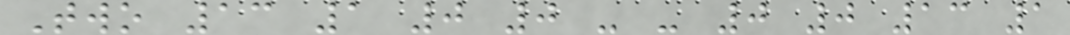Two 13 1 0 0 - - 0 0 13 1
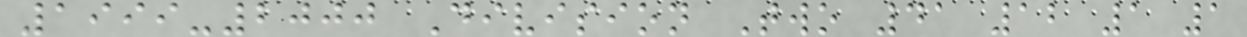1999-2000 Division Two 41 12 1 1
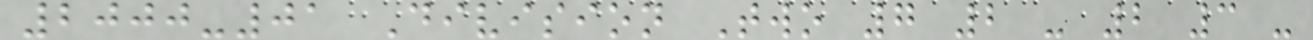2000-01 Division Two 7 2 - 2 3 -
